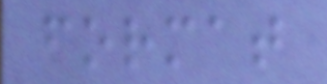format
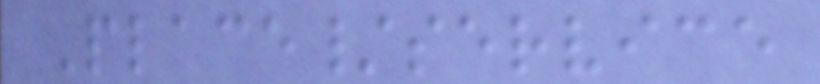Place/service
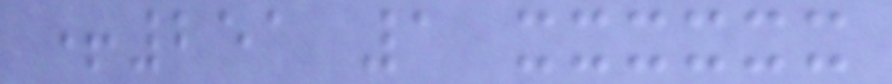+251 1 xxxxxx
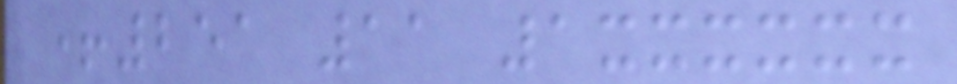+251 11 1xxxxxx
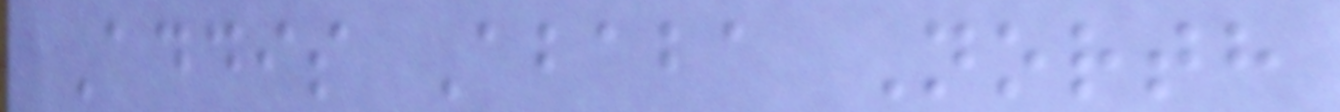Addis Ababa North
